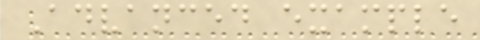Advanced example
